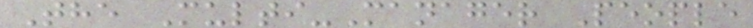The Multi-Manager People
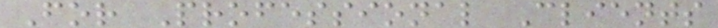For Professional Clients
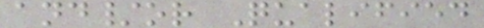and/or Qualified
